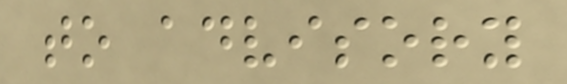to advisory
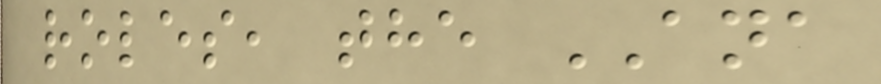roles, the ANA
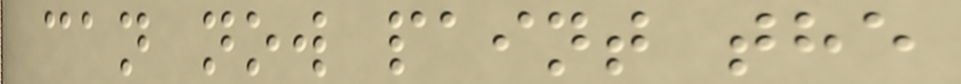can now paint the
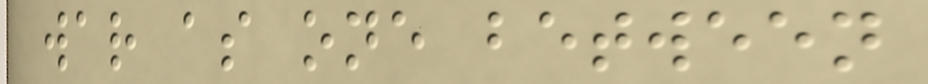war as one between
